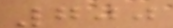700
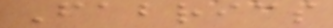Fabrics
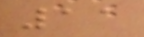11
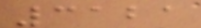3121
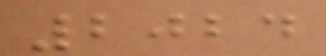2024
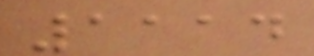1114
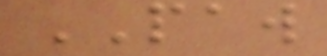PAW
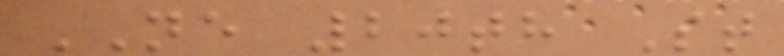NE 20th St
